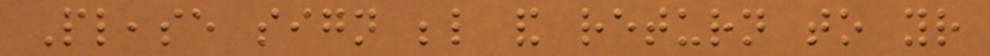Please sign below and return to your
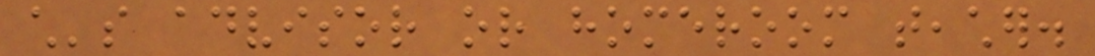child's advisor or homeroom teacher.
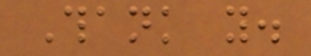Thank you.
